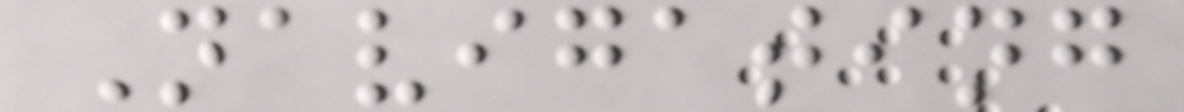Navigating
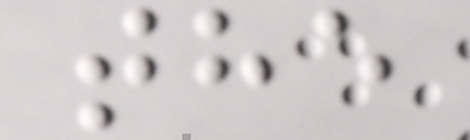the
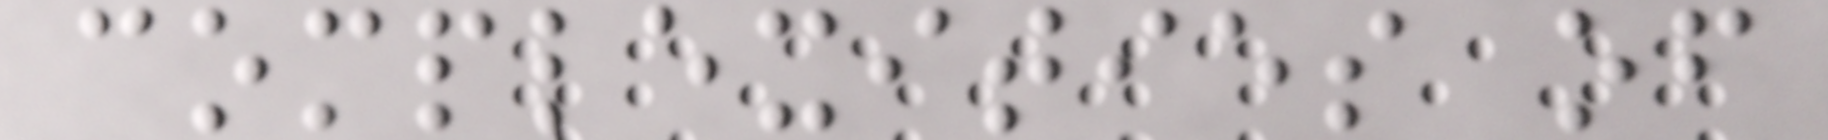complexities of
